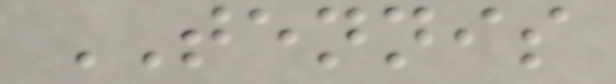TENNIS
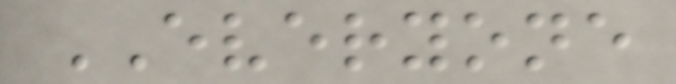EVERYONE
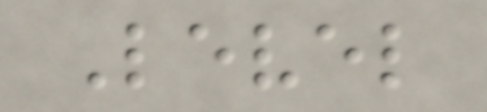Level
